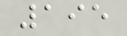195
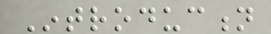Introduction
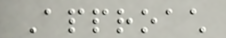Approach
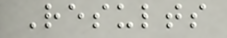Results
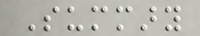Summary
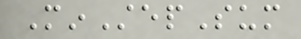MinStepSum
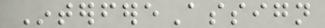InterfereAssign
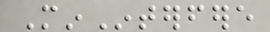MinInterfere
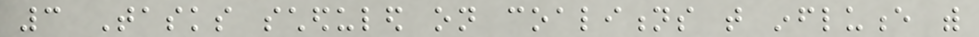3 Tasks scheduled on coalitions that influence with
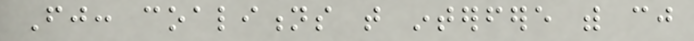Fj: coalitions that interfere with cj
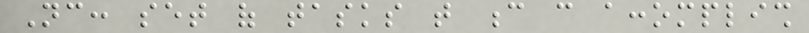Nc: set of tasks that c can accomplish
